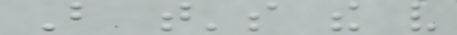But that's the very
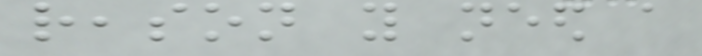reason you need a
